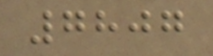7807
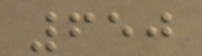650
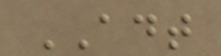ADT
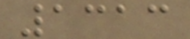1313
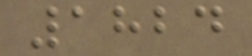1824
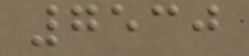7530
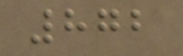872
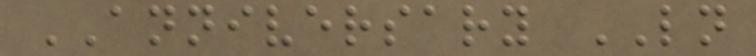ANNIVERSARY LN
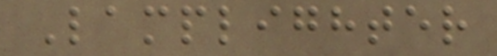Lamplighter
